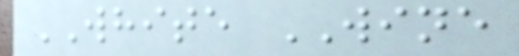WHITE WINE
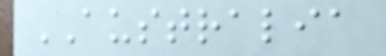AUSTRALIA
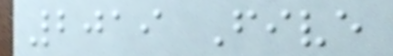2019 Five
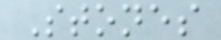Stones
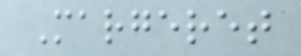Margeret
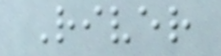River
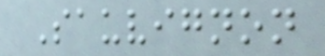Sauvignon
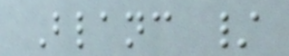Blanc /
